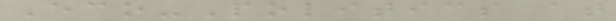Eco-Politics at
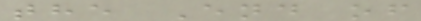the End of
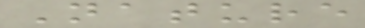Nature
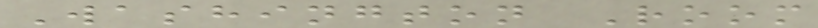Washington Room
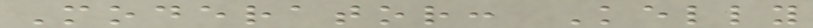Moderator: Kelly
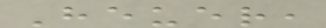Heuer,
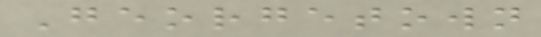Georgetown
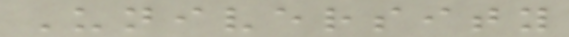University
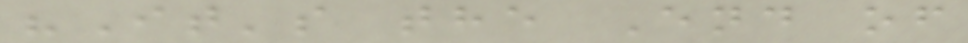"It's the End of
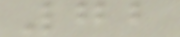72
